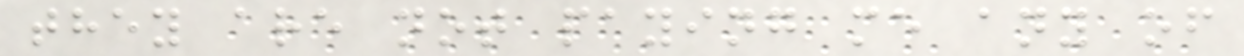they are not paying me any of
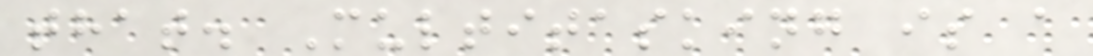that. Multitasking is a
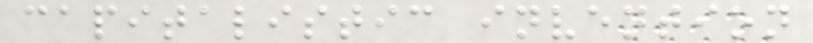capitalistic invention
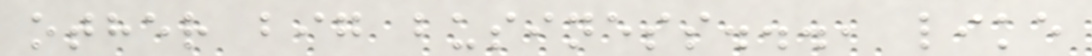other big business..., like
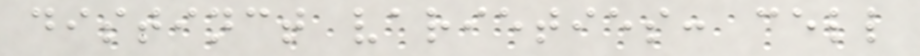distinct varieties: cell
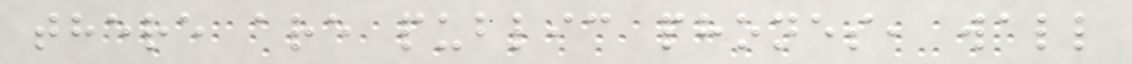there are public phones, wall
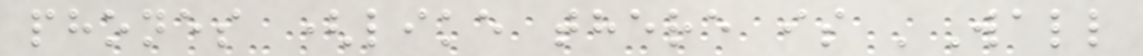phones (like there is 'Wall
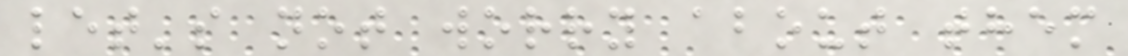let's not worry about them
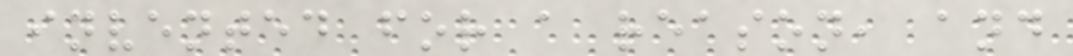invented for a reason, and
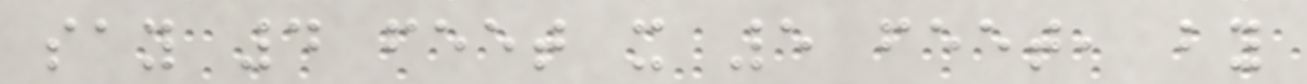say 4 feet x 5 feet, by
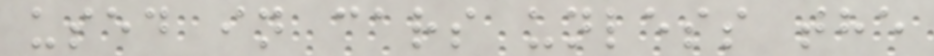used in cars unless the
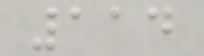114
